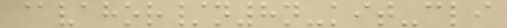@vahor/n8n-kit-cli
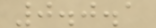0.0.1
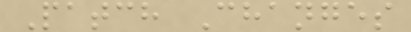Patch Changes
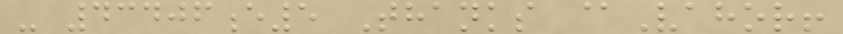- 43406e5 Thanks @Vahor!
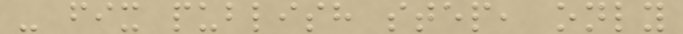- fix publish step, only
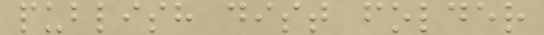publish dist folder
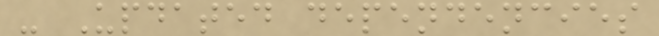- Updated dependencies
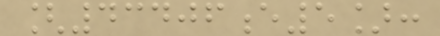[43406e5]:
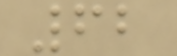62
